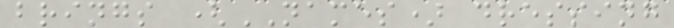brings (NAMES) dressing
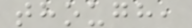though,
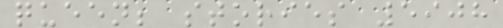queen; stories 5908
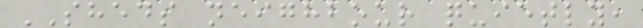SHEDS neighbour quietly,
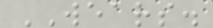WEARS.
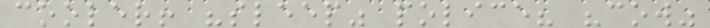cooler! "sleep" police? "cow"
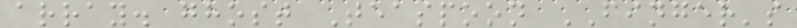array. ghost Teaspoon FINGER's
